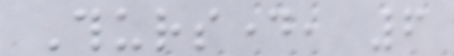Thursday, 6
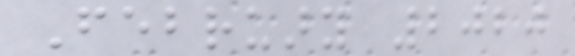February 2020
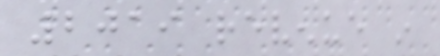2019 revenue in
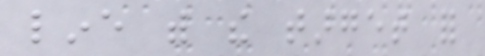line with the target for
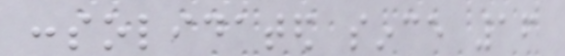consolidated since 16
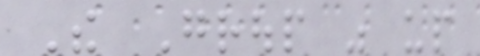The Group was up
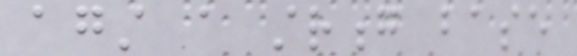against a strong base
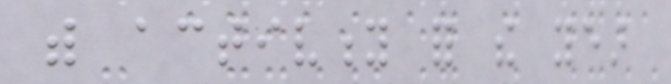with activity for the year
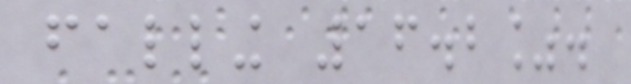falling 16.2%.
